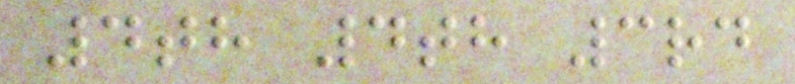4th 4th 3rd
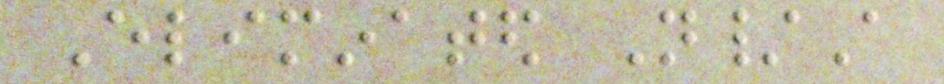Eliminated N/A
